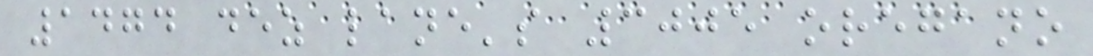1474 dez lane's 3005 oregano
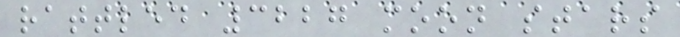rattled 3227 moon stars
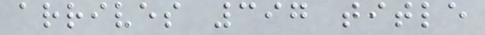arrives 397 title
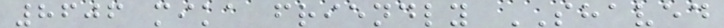8606 mika friendly SHAVED
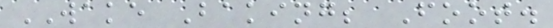WAKE Baking; Foot.
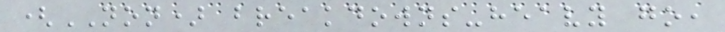(NON) breakdowns-heavy go,
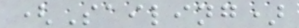(Sailing)
